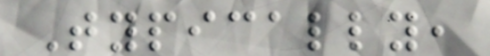Typically,
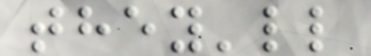they'll
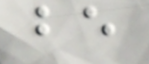be
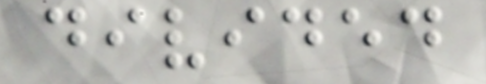divided
